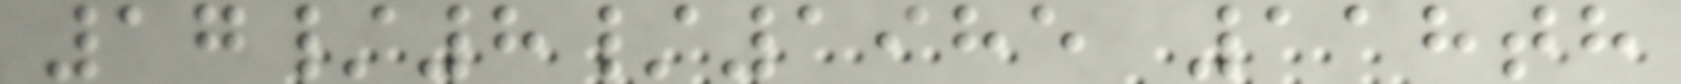17/8/1985 118th
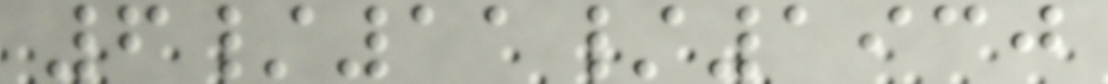6/11/1930
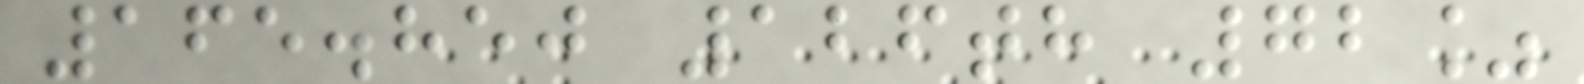165.850 126th 72%
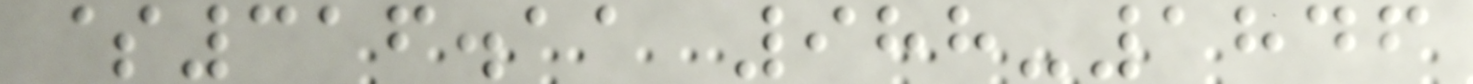$316.11 988-1846
